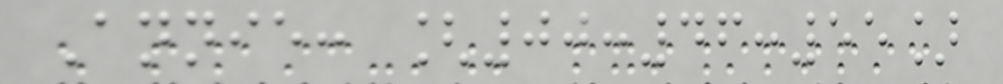Annie: [00:46:55]
